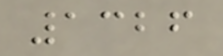1326
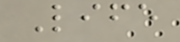Life
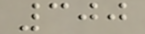300
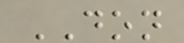DON
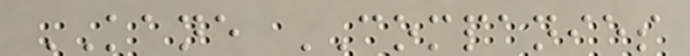KANE COMPANIES
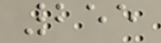255
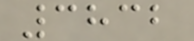3832
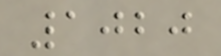1020
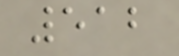512
